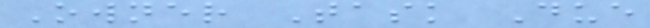Owner Task Due
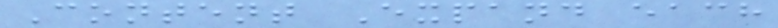Content Expand each
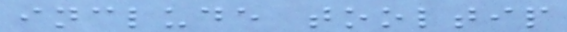include tooltip
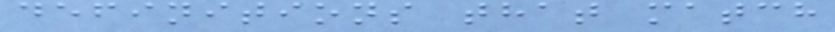definitions that match
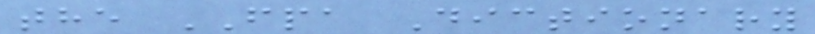the FPA Dictionary
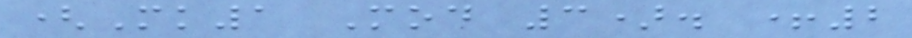(Mk1 Mod 3). +2
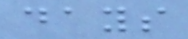days
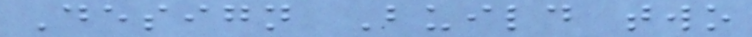Design Build two
